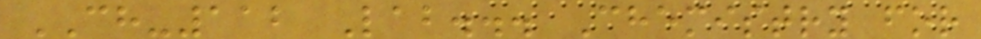CH-112 Lab... Chemistry for
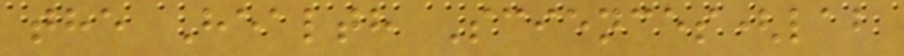the Health Sciences(lab
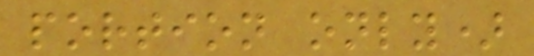portion only)
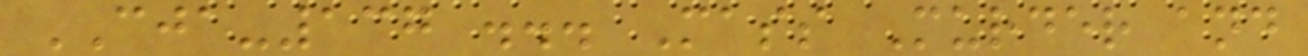CJA-137 ... Mass Murder and
